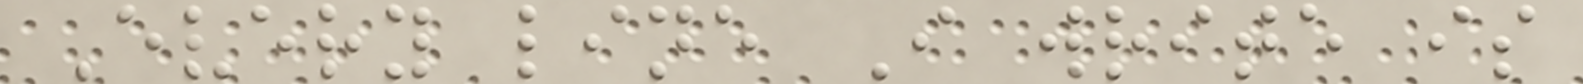Every line I write is
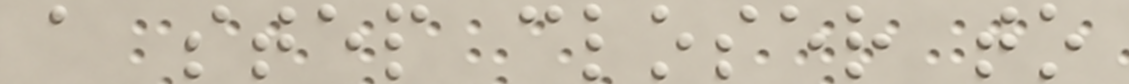a step closer to
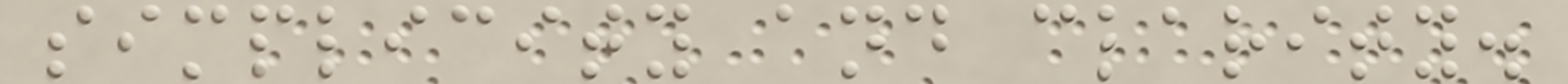simplicity and clarity.
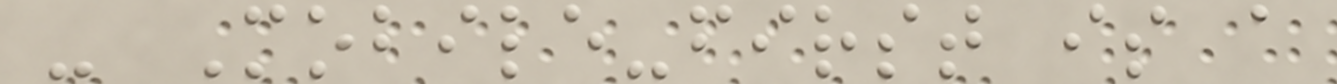- Mobile-first is a
